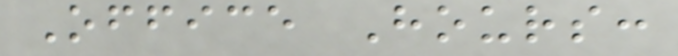Office Hours:
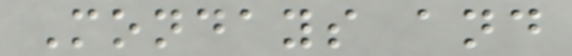Mondays and
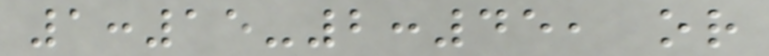1:15-2:45, or
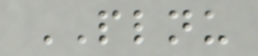PLNU
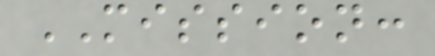MISSION:
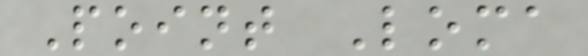Point Loma
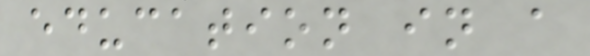education in a
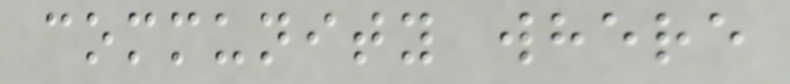community where
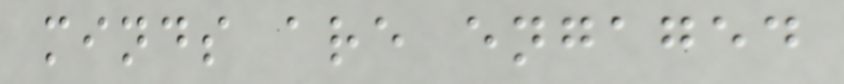minds are engaged
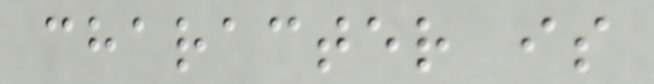character is
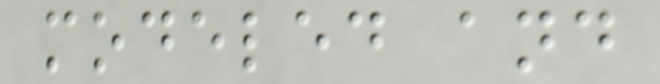modeled and
